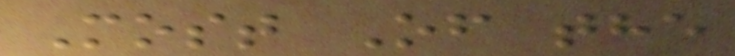Most Of the
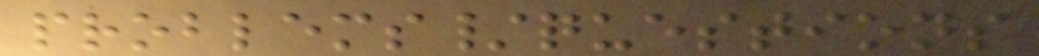problems/questions
